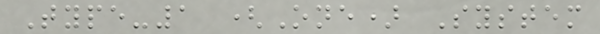Type-1 (One) System
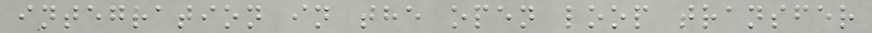integration in the open loop transfer
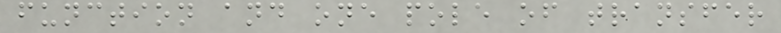function and one pole of transfer
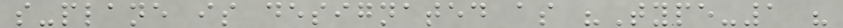s-plane is designated as "Type-1 "
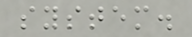system.
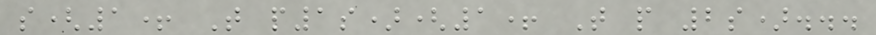s(1+ T p1s)(1+ T p 2s)...
